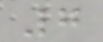7
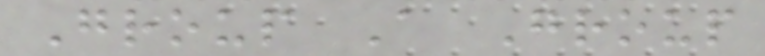Group A Group
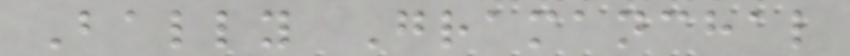Bally Gramanchal
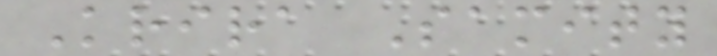Krira Samity
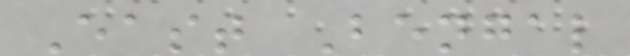East Bengal
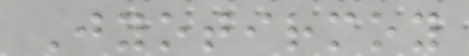Jyotirmoy
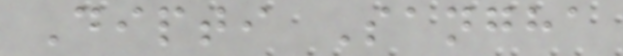Dipti Sangha
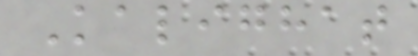Kalighat
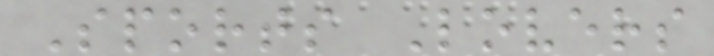Sports Lovers
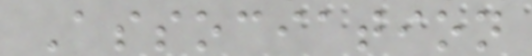Association
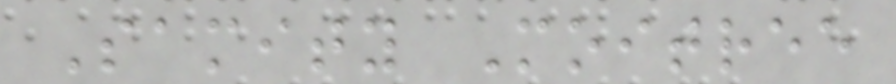Samity Moitree
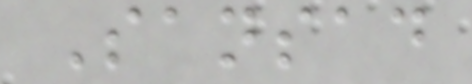Sansad
